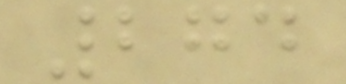274
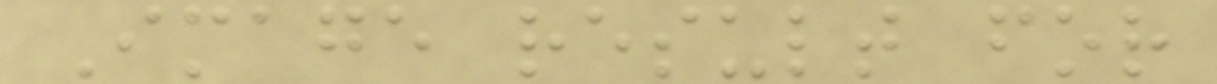Image result for
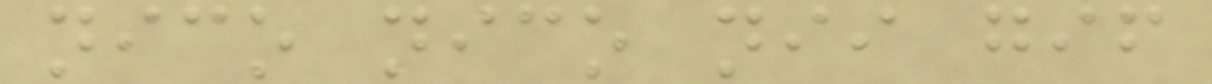nico nico nii gif
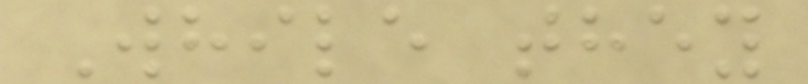While they
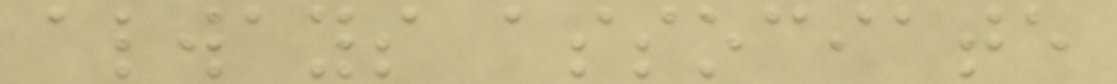always associate
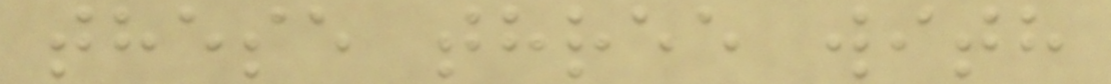these three with
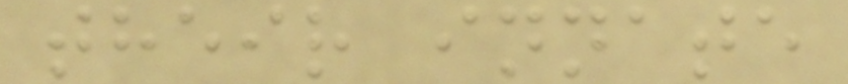their innate
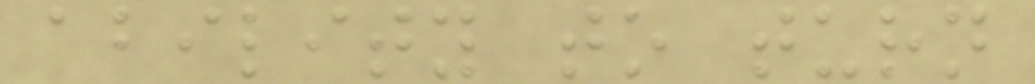ability to turn
